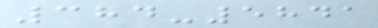384-5841
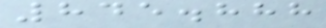845.888
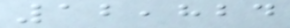12,824
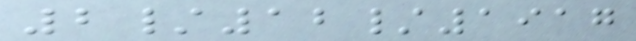2/12/1917
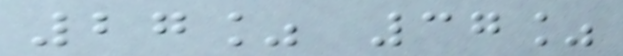27% 37%
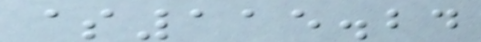$115.24
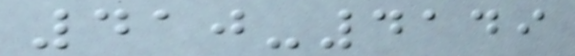410-4149
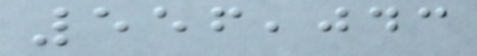556,043
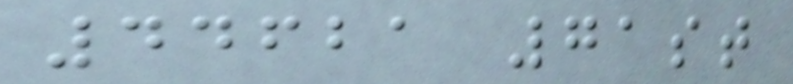44621 71st
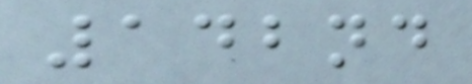142nd
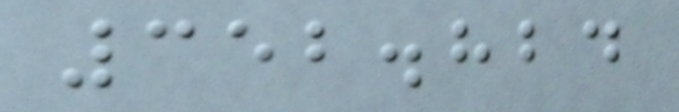352.824
